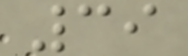39
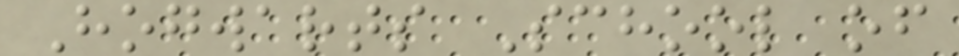Hogwarts School of
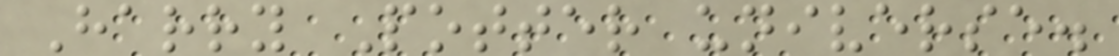Harry Potter universe.
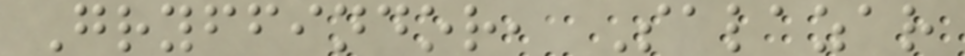Gryffindor, Salazar
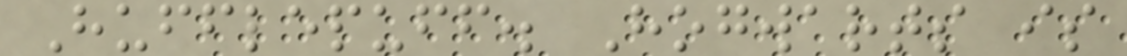Hufflepuff. Hogwarts is
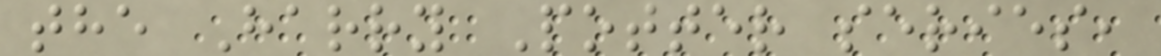the Harry Potter series,
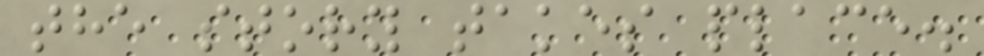the story takes place.
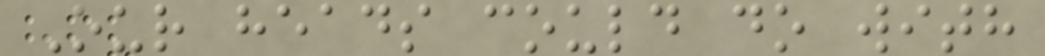Our heads could do with
